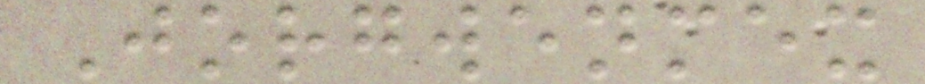Jorgwenmex
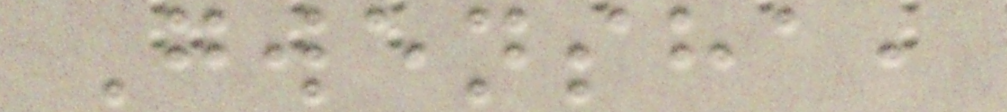Gwensha,
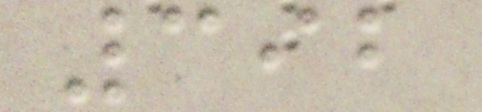392
